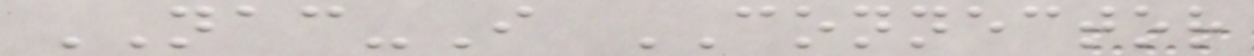NAC-I CONNECTOR
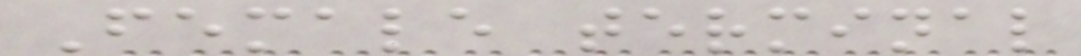Female terminal
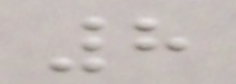8
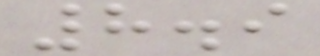8.9
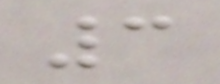3
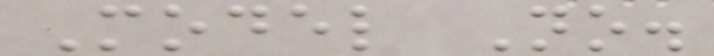Model No.
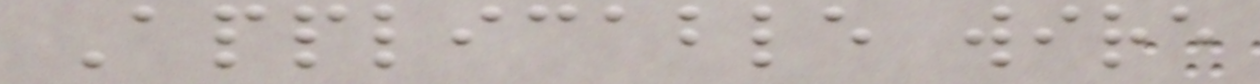Applicable wire
